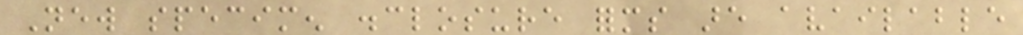New specimen disclosure forms are available
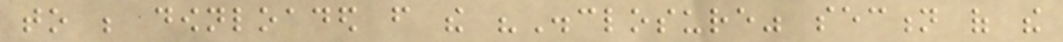to be downloaded from the "Disclosure" section of the
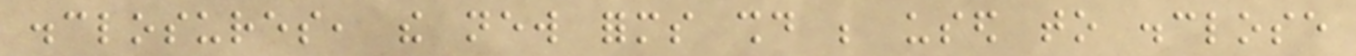disclosures, the new forms should be used to disclose
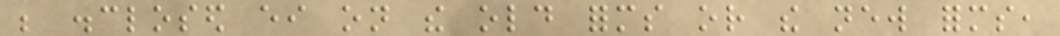be disclosed either on the old forms or the new forms,
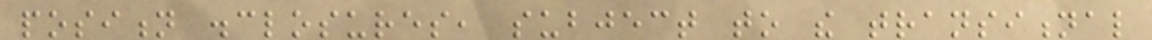position disclosures, subject to the transitional
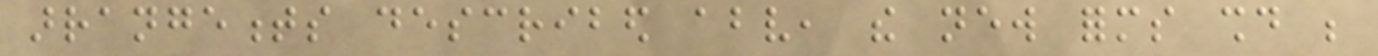arrangements described above, the new forms should be
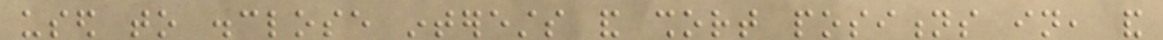used to disclose interests and short positions in, and
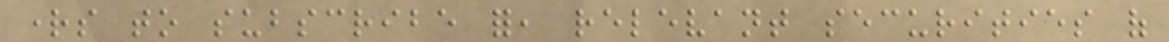rights to subscribe for, relevant securities of
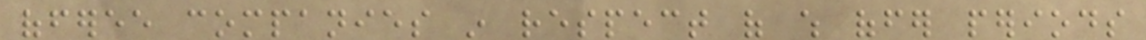offeree companies in respect of which offer periods
